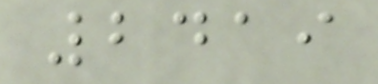2419
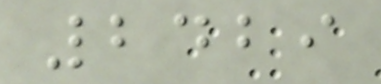2429
